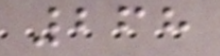268
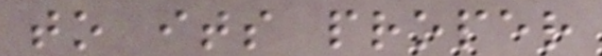to its proper
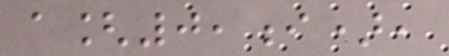a[0,i),
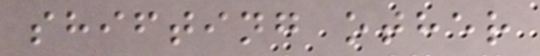shifting other
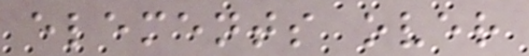elements over
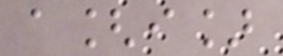a[i]
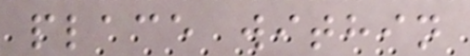place within
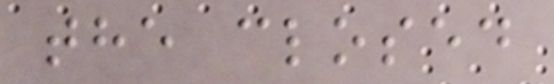the closed
